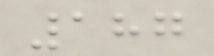187
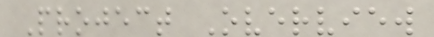Project Overview
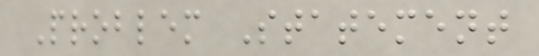Problem Statement
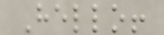Hello!
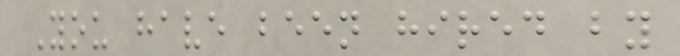You have been hired by
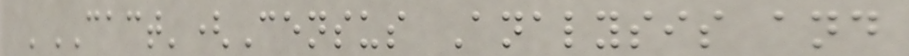'CACT'(Census Analysis and
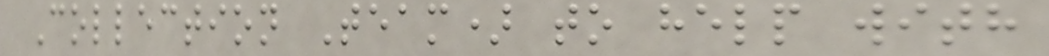Collection Team) to help with
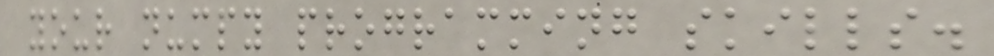your numpy programming skills.
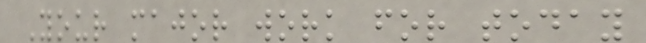Your major work for today
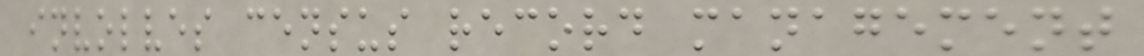involves census record management
